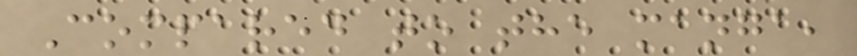Compared to the manga,
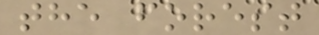the forest
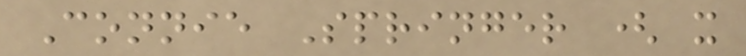Connie Springer ( x
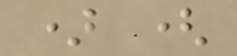) (
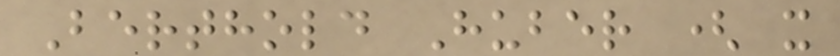Berthold Huber ( x
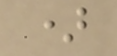)
